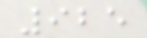925
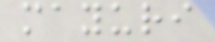mayuri
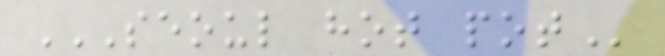SEOUL HOT POT
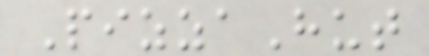PizzaHut
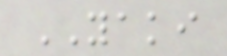YAKI
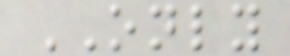ONLY
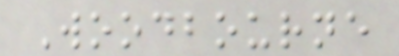Woodbourne
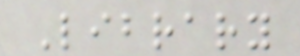Library
